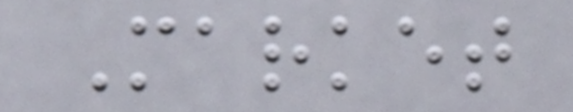Market
